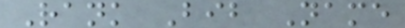Rank Bib Name
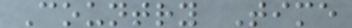Country Time
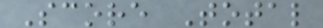Score Total
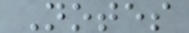Notes
